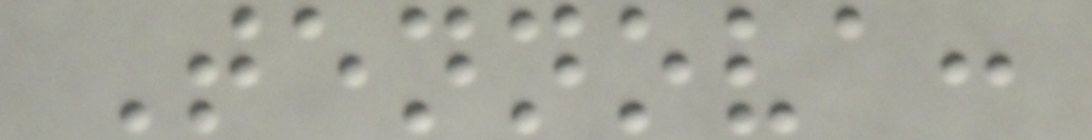Tennova:
